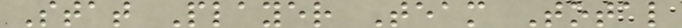Stat Player Team Total
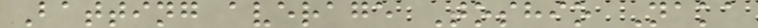Batting average Toshio Naka
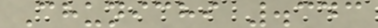Chunichi .343
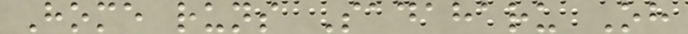Home runs Sadaharu Oh
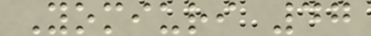Yomiuri 47
